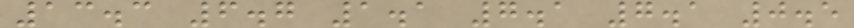13.3 6.7 1.1 7.1 7.1 0.5
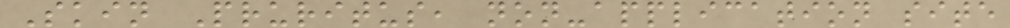Skin Pruritus, non-application site
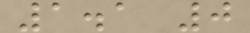1.1 0
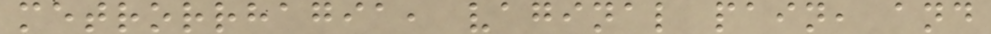metrorrhagia, vaginal pain, and
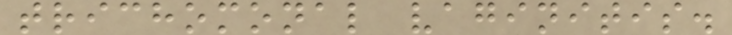trichomonal vaginitis.
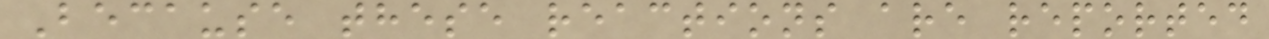Because these reactions are reported
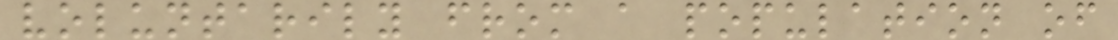voluntarily from a population of
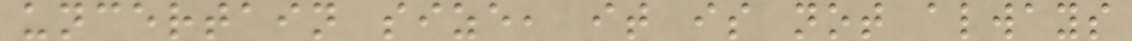uncertain size, it is not always
